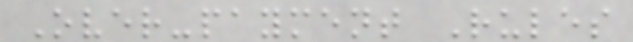Over-payment Rules
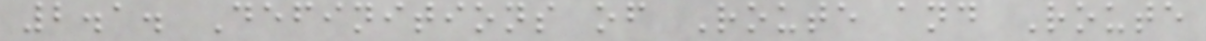2.1. Definitions of Route and Route
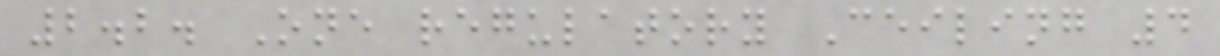2.2. One regulatory Ceiling 4
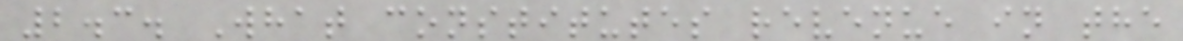2.3. What constitutes revenue in the
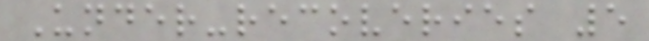Under-recoveries 5
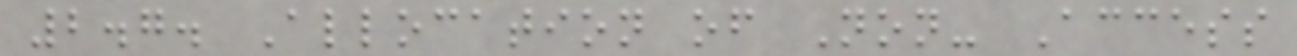2.7. Allocation of Non- Access
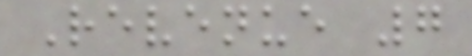Revenue 7
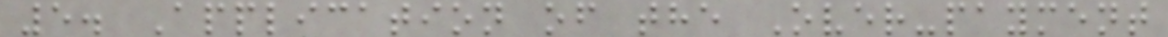5. Application of the Over-payment
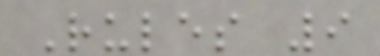Rules 9
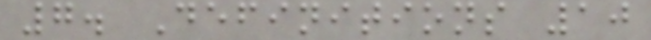7. Definitions 10
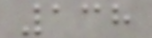138
